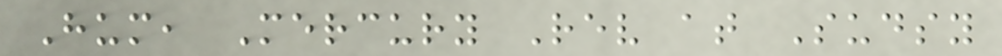Hum, Mercury Rev at Sudsy
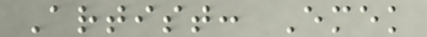Artist: Emek
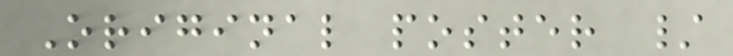Original poster /
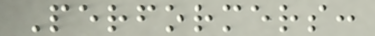Performers:
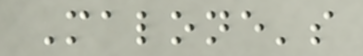Malone's
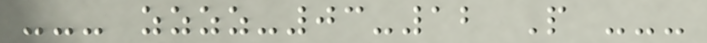--- zzzz-03-12 P ---
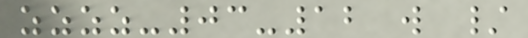zzzz-03-12 w /
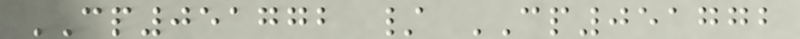CP051772 / CP051772
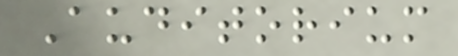Auditorium
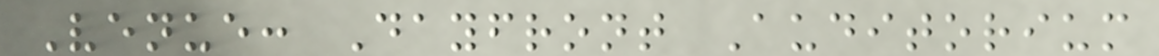Venue: Dayfront Auditorium
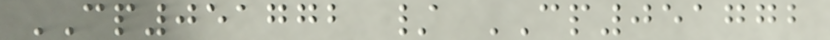CP051772 / CP051772
